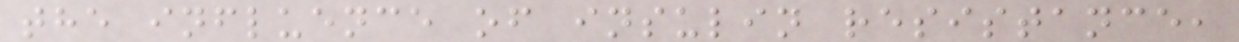the influence of insulin resistance,
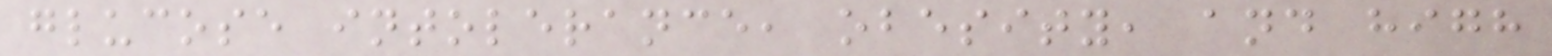glucose intolerance, obesity, and high
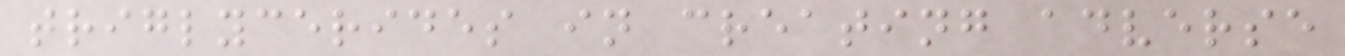triglycerides in creating adverse
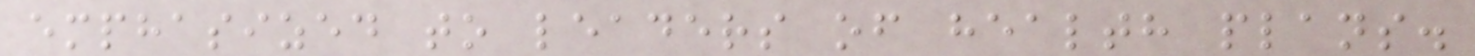emphasized to leaders of health plans.
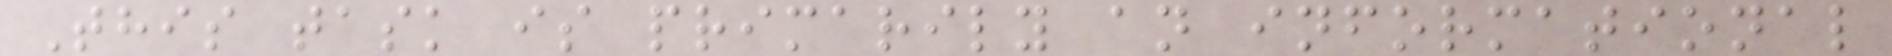This task is primarily an informational
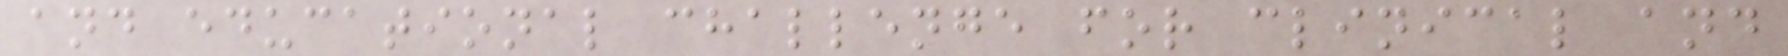and educational challenge for clinical and
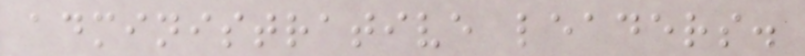administrative leaders.
